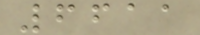6611
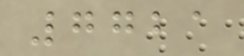7721
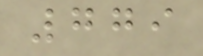779
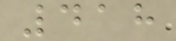418
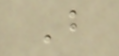B
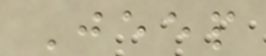Jeep
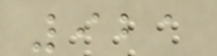921
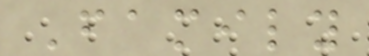Family
